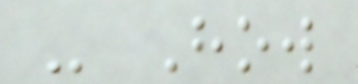- How
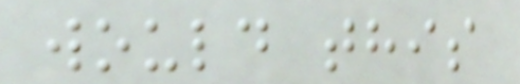would this
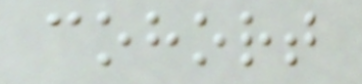cohort
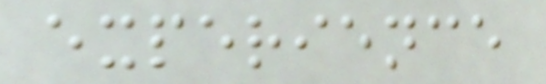experience
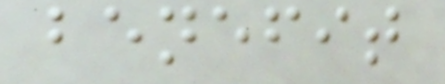benefit
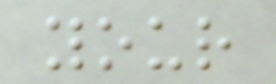your
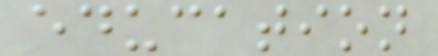education
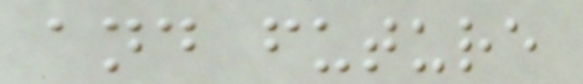and future
